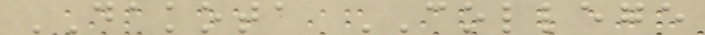DAKOTA COLLEGE
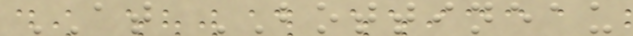AT BOTTINEAU
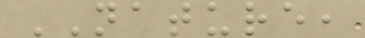NATURE,
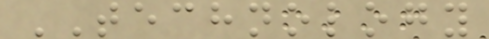TECHNOLOGY
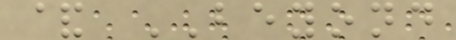& BEYOND
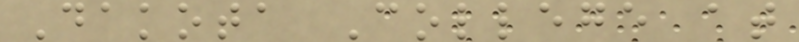Dakota College at
